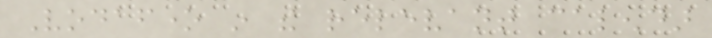Vodafone in the relevant calendar
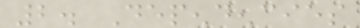2. Dependencies
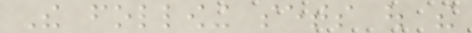The following sets out the
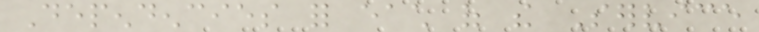Dependencies for each of the Service
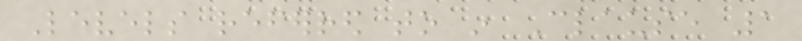Levels referred to in Clause 1
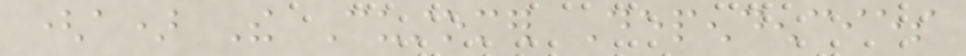(a) The Customer Dependencies
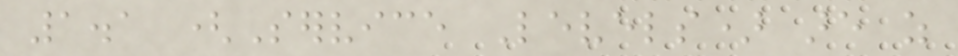1.1 (Service Levels) are as
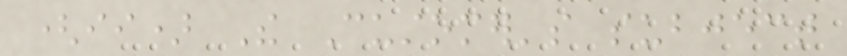(ii) The Customer's subject
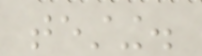testing.
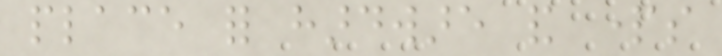place for hardware and parts
